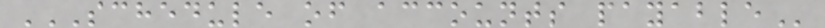SCHEDULE OF ACCOUNTS PAYABLE
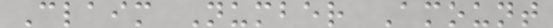Claim Number Amount
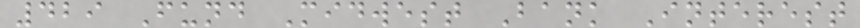429 Fund Midwest Bank Interest
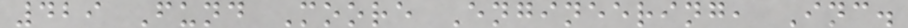429 Fund Moore Engineering, Inc.
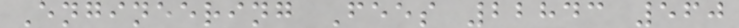Engineering Fees 22843 560
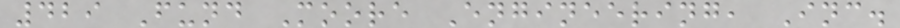429 Fund Moore Engineering, Inc.
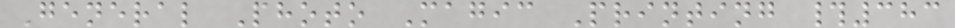General Photo Magic Printing #383
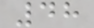48
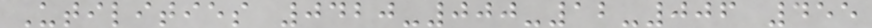Utilities 0420-000-12-006 455
